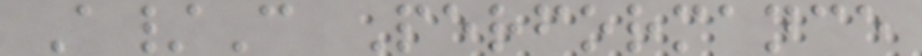A/C Performance
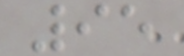95
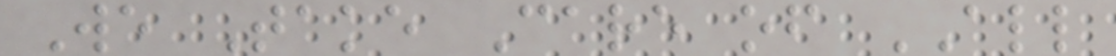We Take Care of ALL
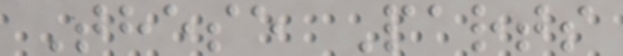These Parts
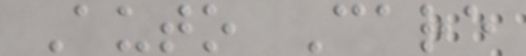Auto Care
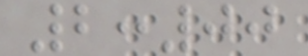2:00
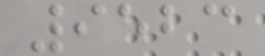9523
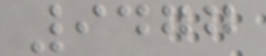9477
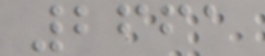2661
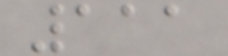111
